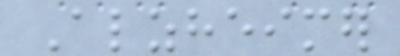Alzheimer
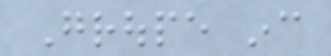Groupe inc
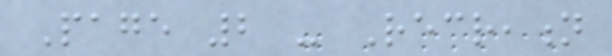Page 2 - Recreation
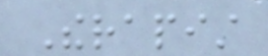Therapist
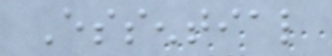Essential
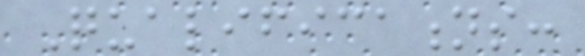Qualifications:
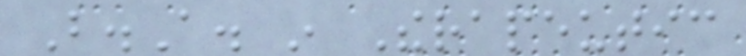B.A. in Therapeutic
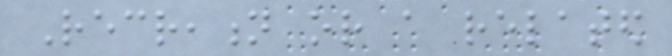Recreation or a related
